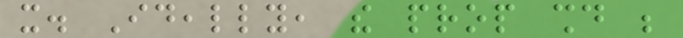it. Ideally, the prop should be
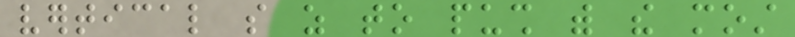vertical so as to push with the most
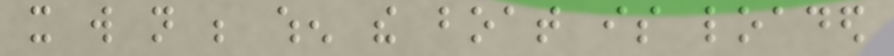it will not be when the boat is loaded
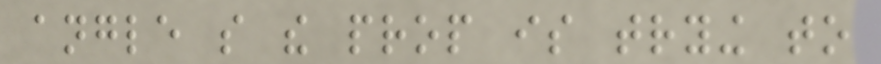angle so the prop is trying to
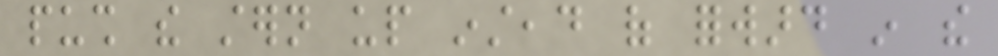push the stern up instead of forward in the
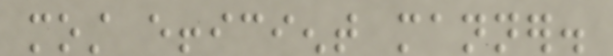most efficient manner.
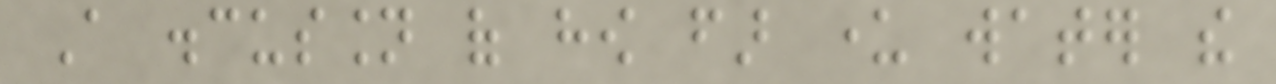A discussion of how far under water the
